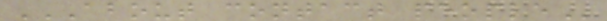ABOUT CONTACT PEOPLE
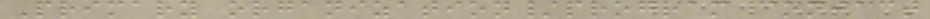Primary organization/program contact
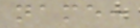name:
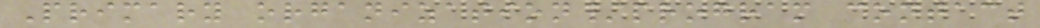Primary organization/program contact
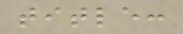title:
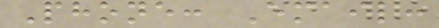Phone: Email:
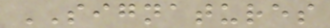SIGNATURES
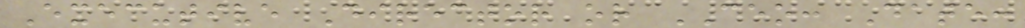Executive Director or CEO: Date:
